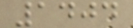1404
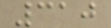310
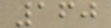160
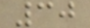30
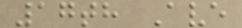17th Ave
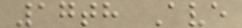17th Ave
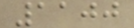1100
